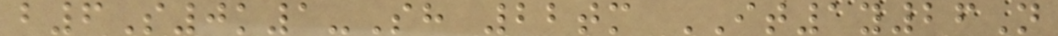b6S0k1-Sh 22tm IT1y26N
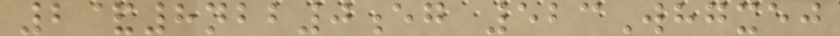2&8nbb0eg 523Whgxej
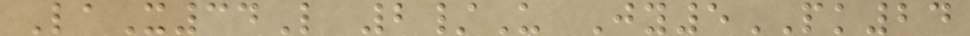LaX34L 2/U Jy5PK24
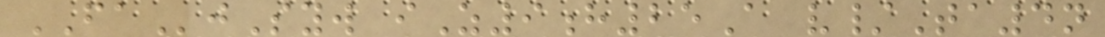FAjSyw iZ9h25A v/Ta4n
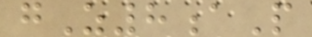gZ8aP
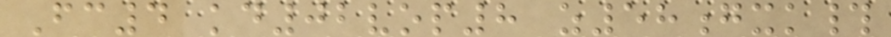Fc4 kd02vop8 z58gxk#
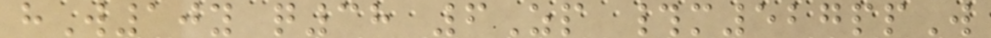hW10y q38 6Zp #m527ppW
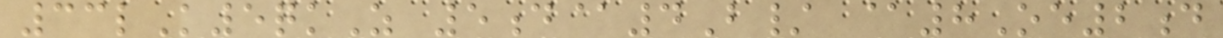33lK5qkZ 5d@4B/ @8Oe2d
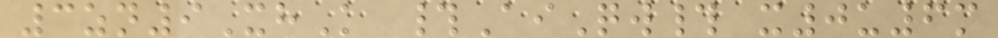3zn9XhK #AiQw# x0u6m
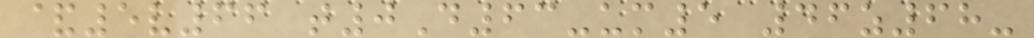&5v66 t0D63-um5 46z68-
